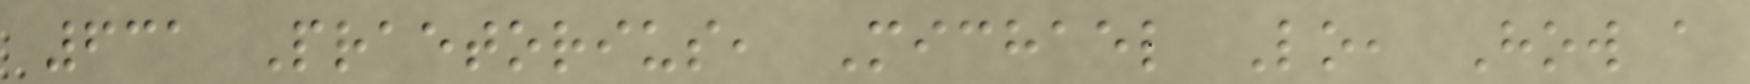631 Praetorius, Michael Lo, How a
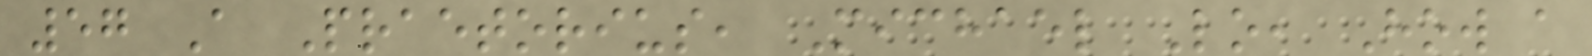57 A Praetorius, Michael Lo, How a
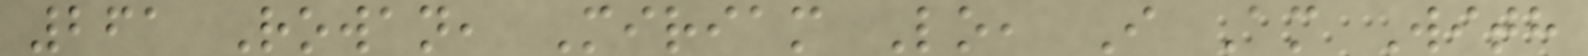261 Rowan, Miriam Lo, I Am With
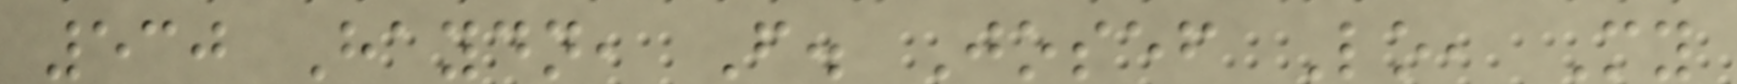530 Haydn, F. Josef Lo, My
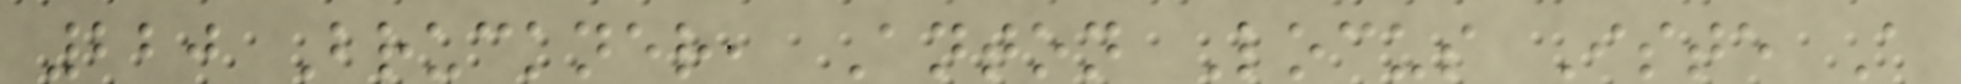220 Bruckner, Anton Locus Iste A
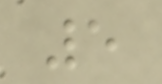5
